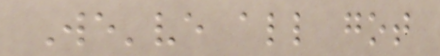We've all got
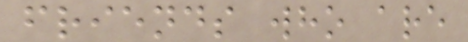friends who are
